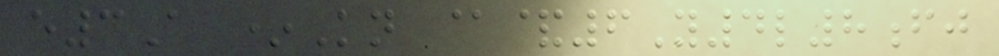e3A *Kn @&6Y4l8fj
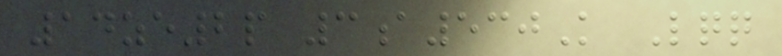14ze2p 3a530K Lqq
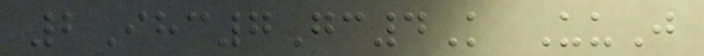2Ihc7Gc4K UuJ
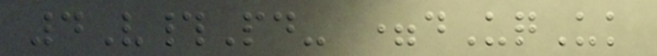4V#Pd- =dUqUk
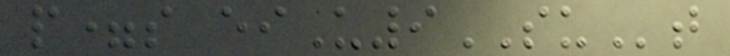p=s eiU9SUt
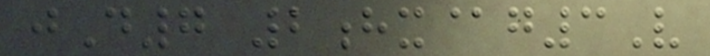jD7 2hx@g3V
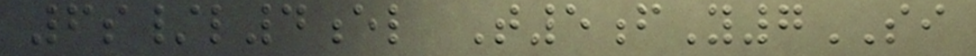6s/l4el T5fY7SI
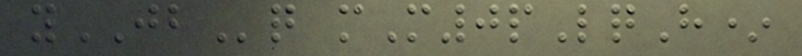yJBq mM0pLqH*
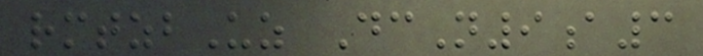rmtzbUz DcN9a3
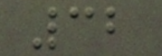32
